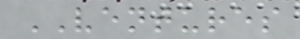VENTURES
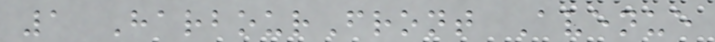1 HarbourFront Avenue
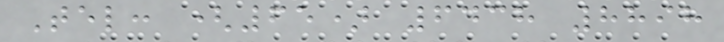Tel: (65) 6438 8898
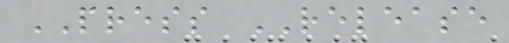PRESS RELEASE
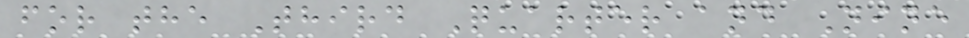for the Third Quarter and Nine
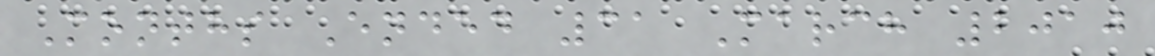Months Ended 31 March 2010
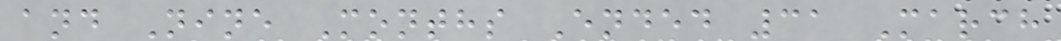and Nine Months Ended 31 March
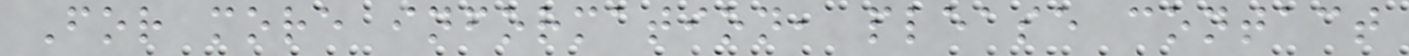For more information, please contact
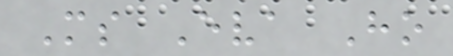Ms Eva Ho
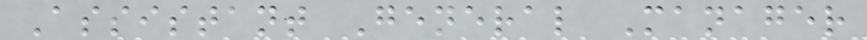Assistant General Manager
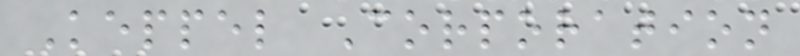Keppel Corporation
